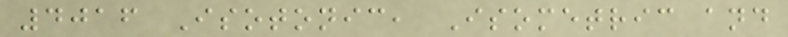4016 Isotonic, Isometric and
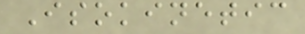Isokinetic
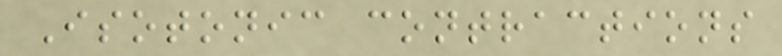Isotonic contractions
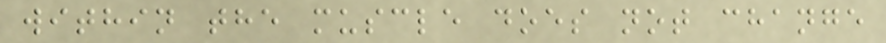within the muscle does not change
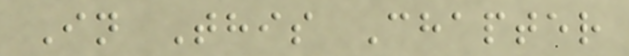In This Chapter
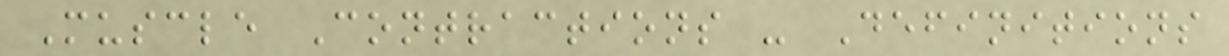Muscle Contractions - Definitions
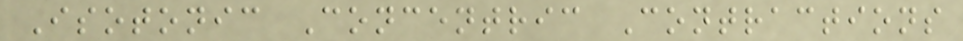Isotonic Concentric Contractions
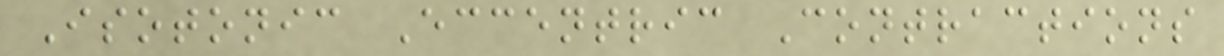Isotonic Eccentric Contractions
